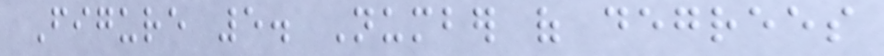Figure 5. Number of degrees
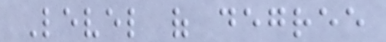Level of degree
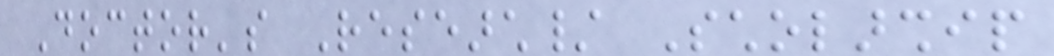Doctor's Research/ Scholarship
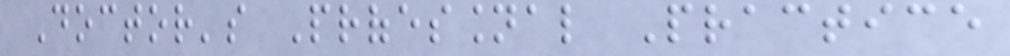Doctor's Professional Practice
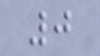0
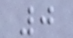0
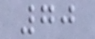70
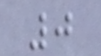0
